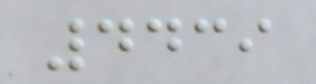4439
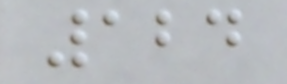124
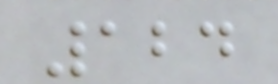124
